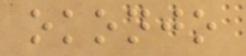okonjo
